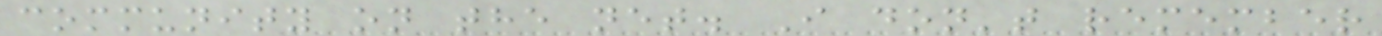community on the net. I don't remember
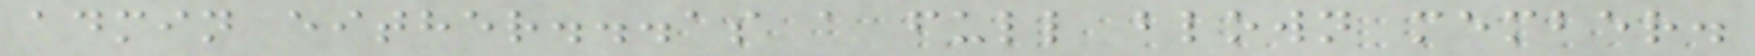admin either...as a full blown member.
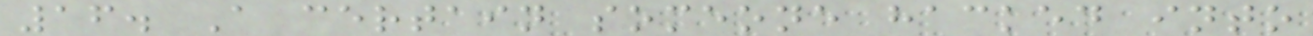16. A certain someone hacked into
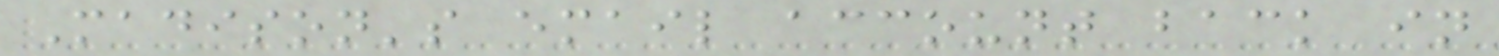Madison's email account back in
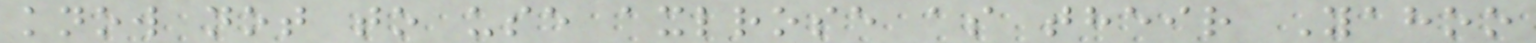know not to use axlrose as their Yahoo
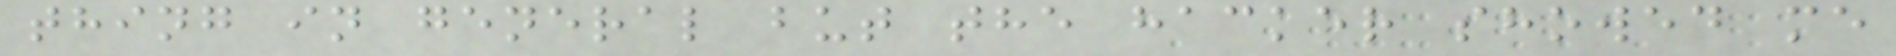thing in general but the hacker showed me
